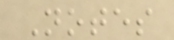Notes
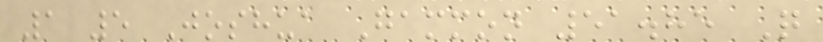1 5 Joshua Gammon 51.85 Q
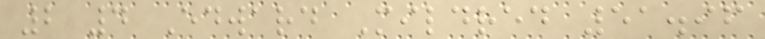2 4 Edward Mildred 51.96
